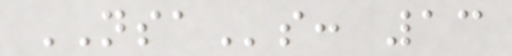NSAs: 13
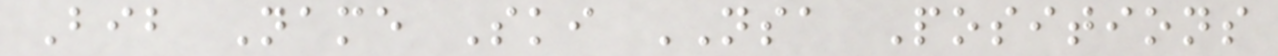Bib Name Ski NSA Positions
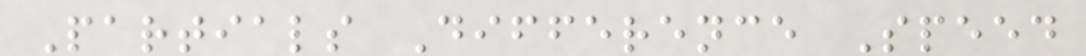Partials Difference Speed
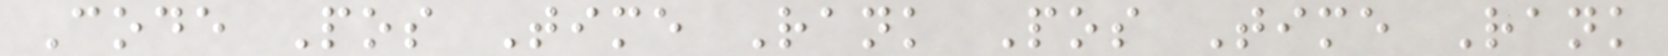Code Pos Time Rank Pos Time Rank
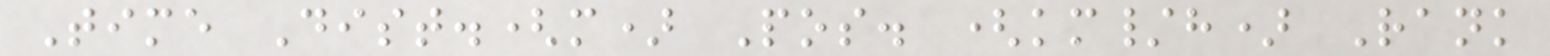Time Dist.(m) Pos. (km/h) Rank
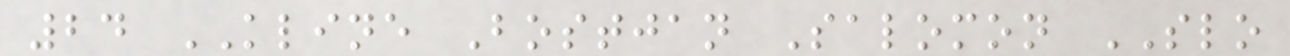24 KLINE Bostjan Salomon SLO
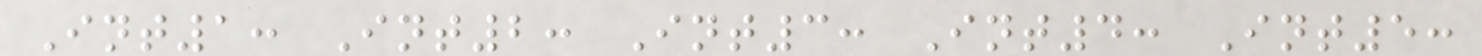Int1: Int2: Int3: Int4: Int5:
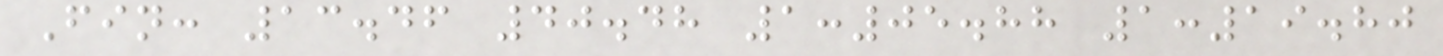Fin: 13.46 40.48 1:05.88 1:19.80
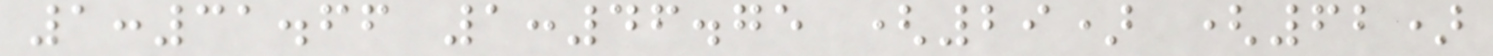1:31.66 1:46.75 (29) (62)
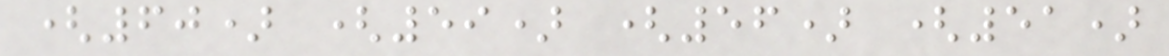(60) (59) (56) (51)
